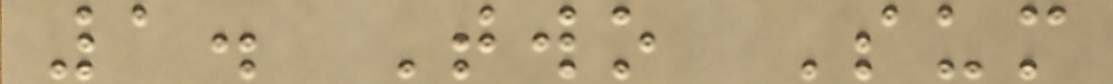1. Two Sum
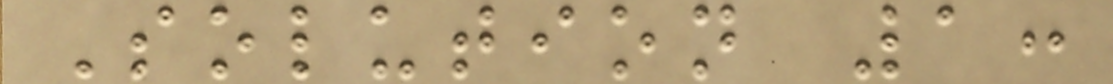Solution 1:
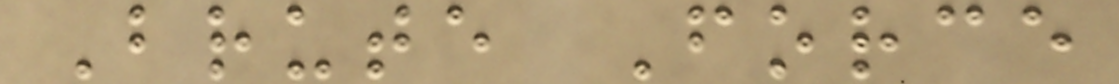Brute Force
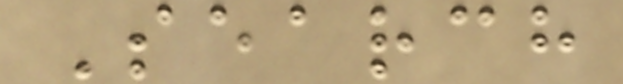Search
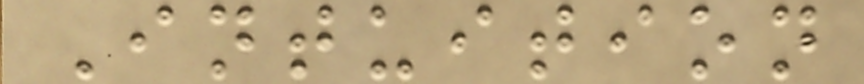Intuition
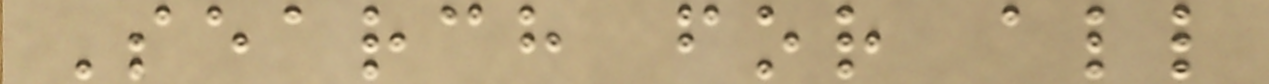Search for all
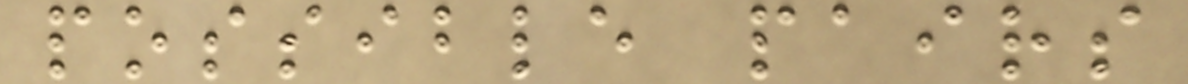possible pairs
